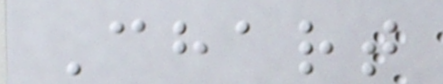Chart
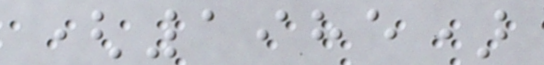(1985)
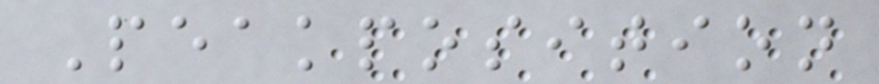Peakposition
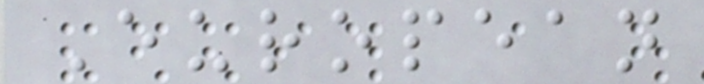European
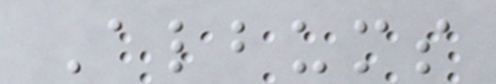Albums
